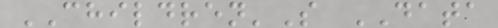CHILDREN'S DATA
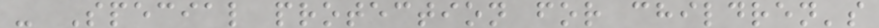- Special protection for children's
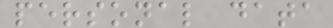personal data
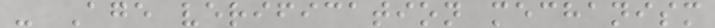- Age verification mechanism
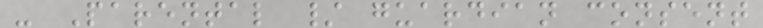- Parental / guardian consent
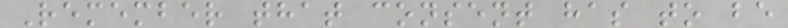Remember that consent has to be
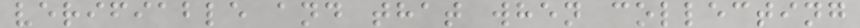verifiable and that when collecting
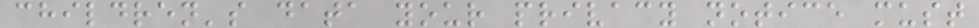children's data your privacy notice must
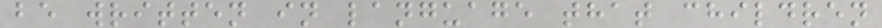be written in language that children
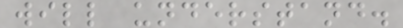will understand.
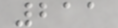211
